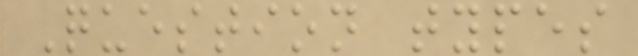Question types
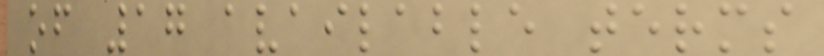of 17 available terms
